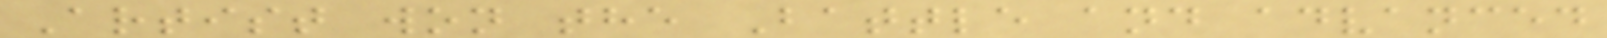Artist won the Battle and advanced
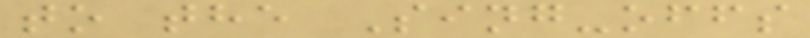to the Sing-offs
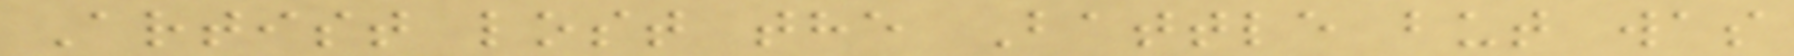Artist lost the Battle but was
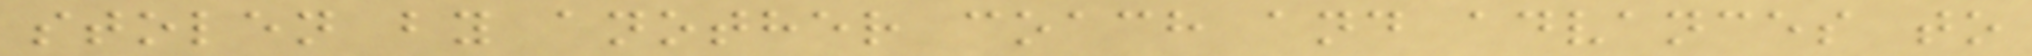stolen by another coach and advances to
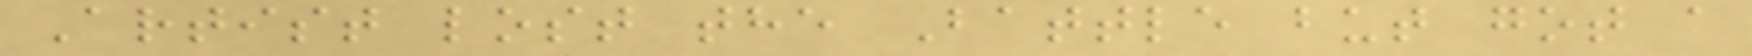Artist lost the Battle but got a
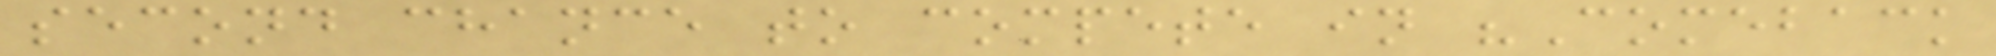second chance to compete in "Comeback
